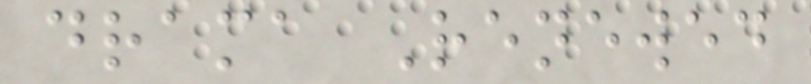drama Renewed
